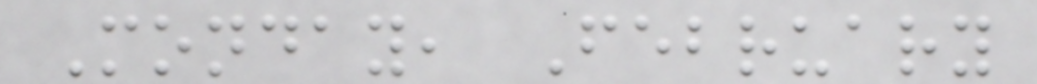Monday, February
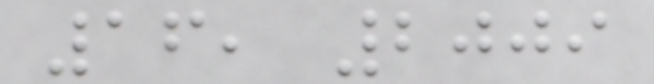16, 2009
